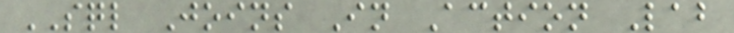SQL Joins In Action Lab
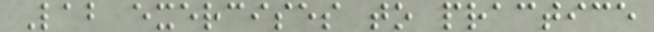Lab exercises to practice
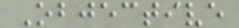Objective
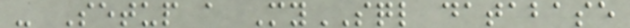- Setup a MySQL database
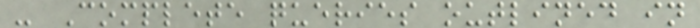- Complete queries outlined in
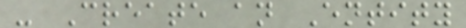- Create an Entity
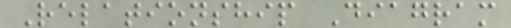Relationship Diagram
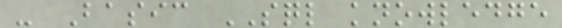- Basic SQL knowledge
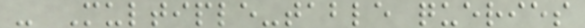- Multiple-table queries
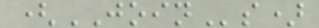(JOINs)
